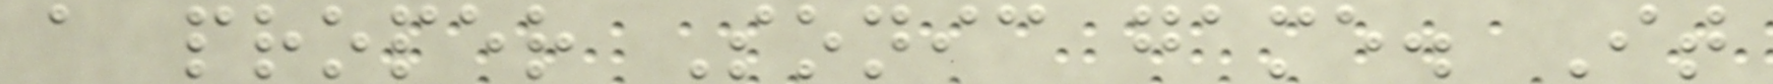a proper Sonic game. It
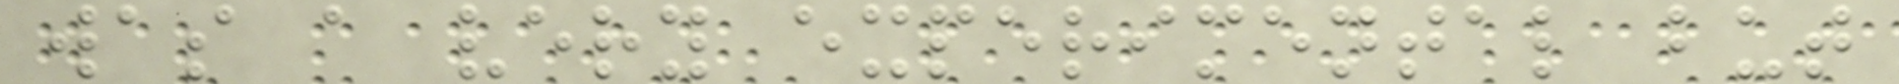was a very experimental but
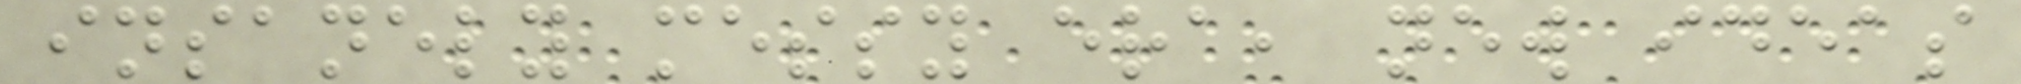insanely messy era, new ideas
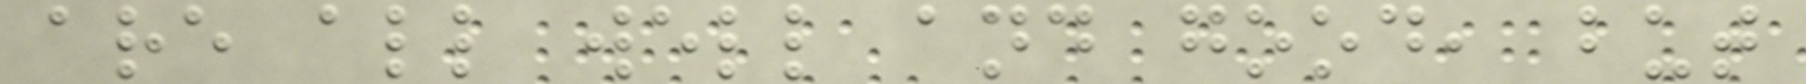are all well and good, but
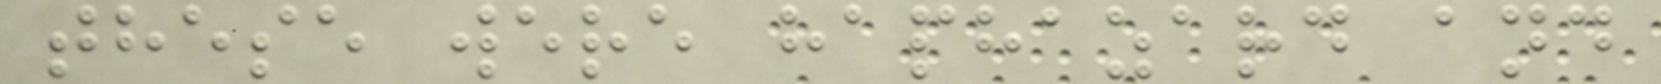these were haphazard and
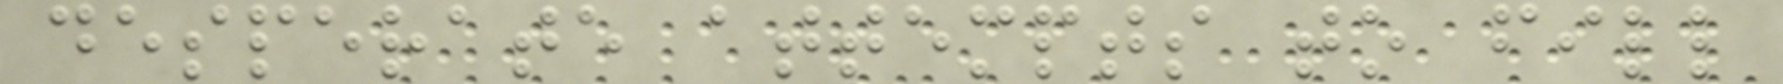desperate attempts to fill
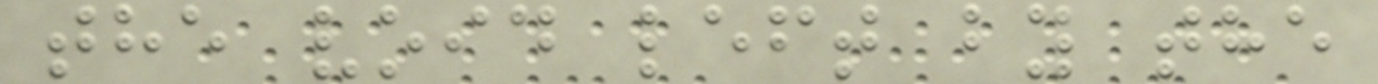the void left by the
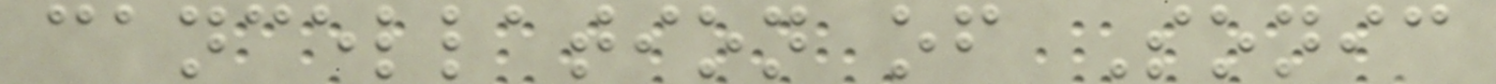cancellation of Sonic
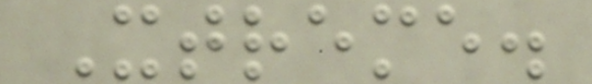Xtreme.
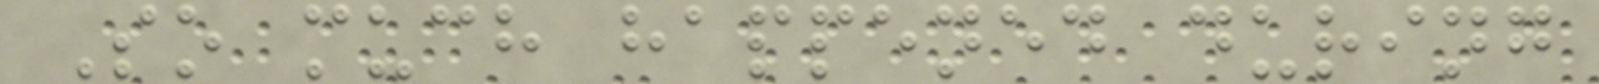So much happened during
